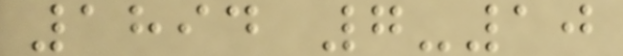1894 7-10
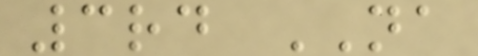3rd NA
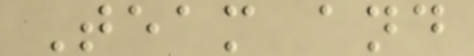Team and
